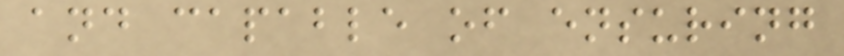and capable of ensuring
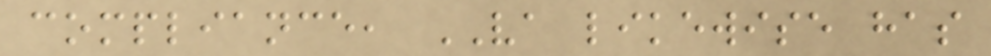compliance, VA likewise has
